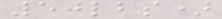50lbs)
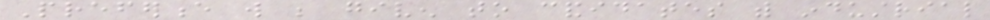Preference will be given to candidates with industrial
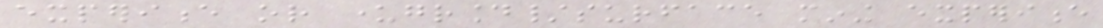experience or underground/surface mining experience
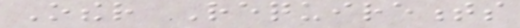Other Requirements
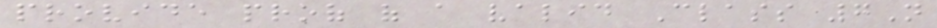provide proof of a valid Class 7N
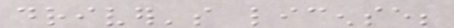driver's license;
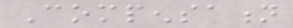Compensation
